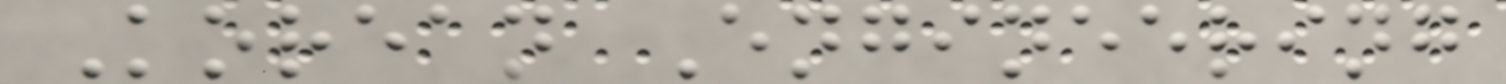Korean Engineering
